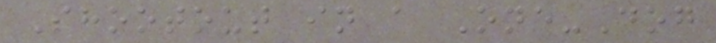Shootout in a One-Dog
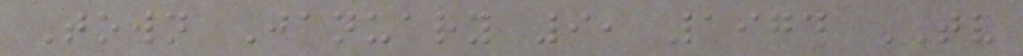Town January 9, 1974 TV
